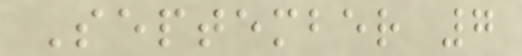September 7
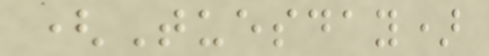(Tuesday)
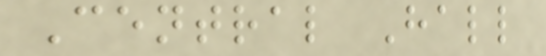Central Hall
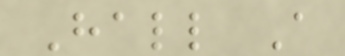Hall A
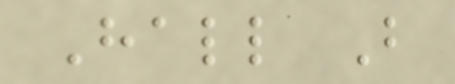Hall B
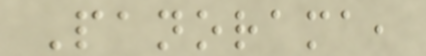Panorama,
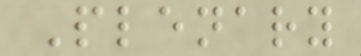Plenary
